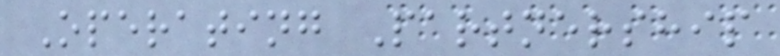Operating Partnership
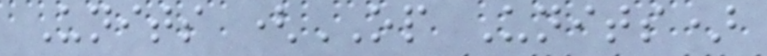Units (OP Units)
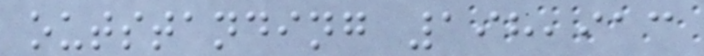outstanding 198,913
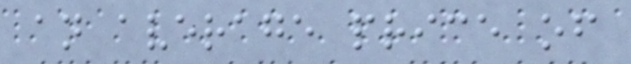an average price of
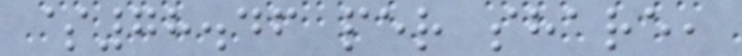$78.46 per share,
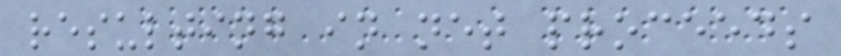resulting in net proceeds
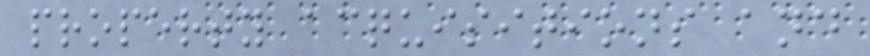property acquisitions and
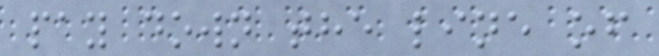pay down the line of
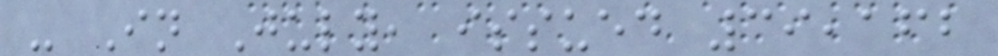- In July, issued 39,162
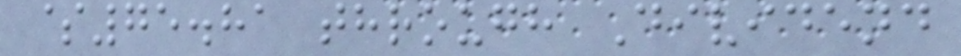$75.81 through Dividend
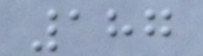187
